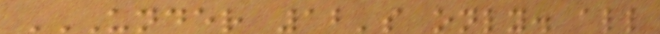UNDER 12'S ONLY. ALL
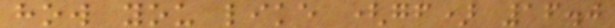how you like (gf) 16.0
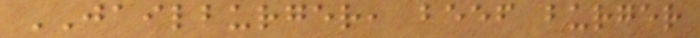JAILBURGER, beef burger
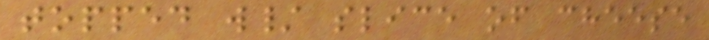topped w/ slice of cheese
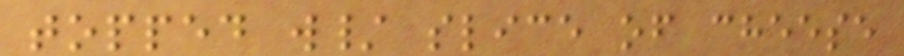topped w/ slice of cheese
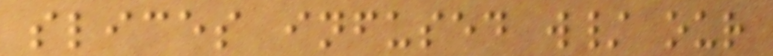slices infused w/ our
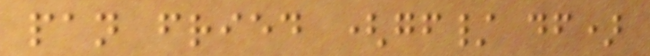pan fried (gf/ df)
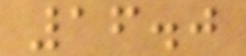16.0
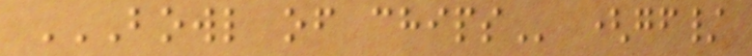BOWL OF CHIPS (gf/
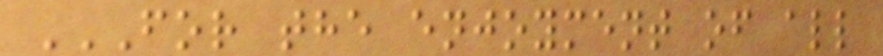FOR THE ENJOYMENT OF ALL
